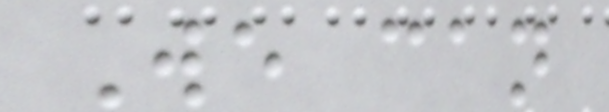We can
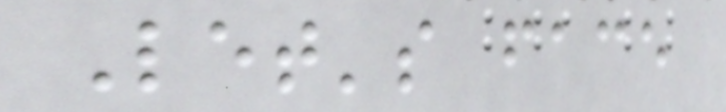Let's face
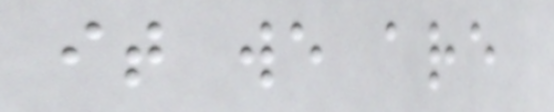it we are
